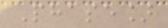Phase]
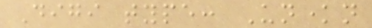Digi type: Unknown
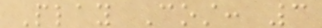Play Cost: 3
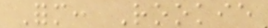Form: Rookie
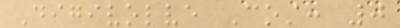Digivolve Cost: 0
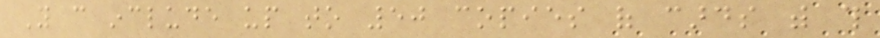You can include up to 50 copies of cards with this
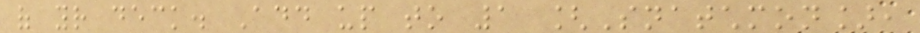of your deck. Add up to 1 [Snatchmon],
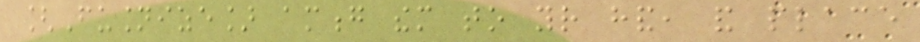[Fusionize] among them to your hand, and place
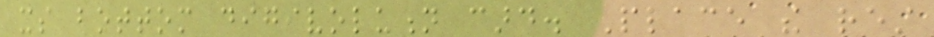its bottom digivolution card. Place the rest
